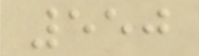550
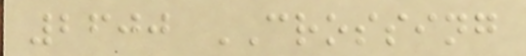2600 CROSSING
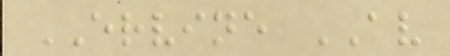ERVINE AV
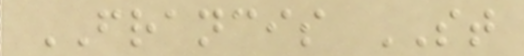FRANCIS ST
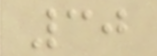30
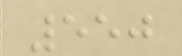550
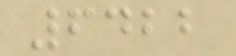6422
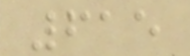615
